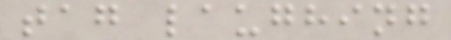tag laughing
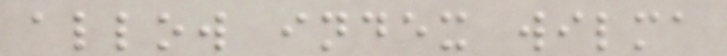allow index wilma
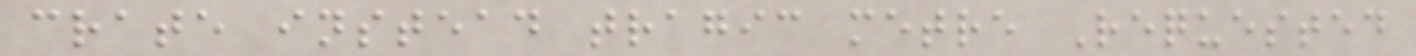crate instead tragic metre Requested
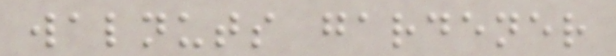walnuts gardener
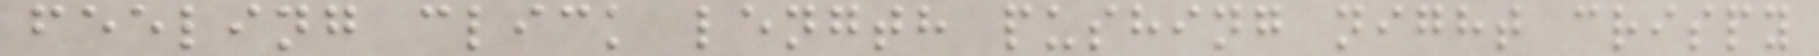feeling click length pushing night crispy
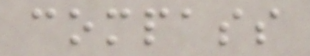compass
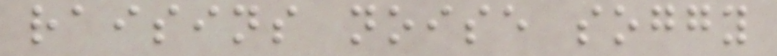raisins noise soggy
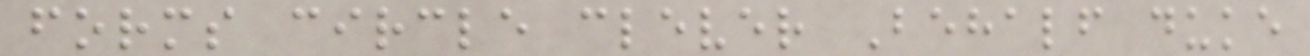forms circle clever Behalf duke
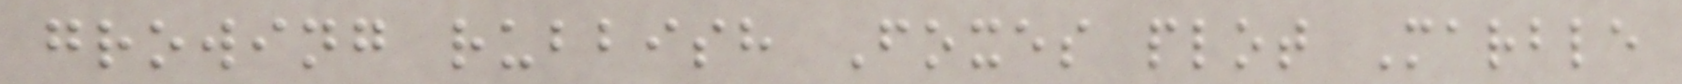growing rubbish Foxes plot Marble
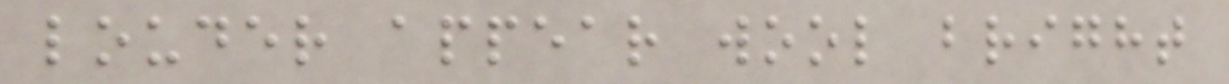louder appear wool bright
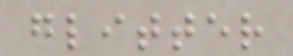glitter
